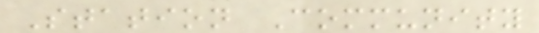Station Community
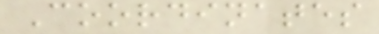Coordinates
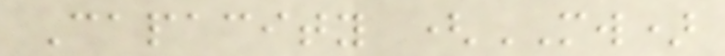Capacity (MW)
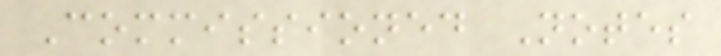Commissioned Notes
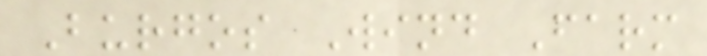Burgos Wind Farm
